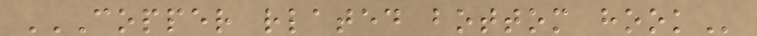COPPER RLATED BOTTOM HOOK
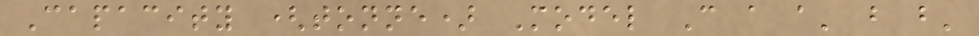Capacity (tonne) Model C a a' b b'
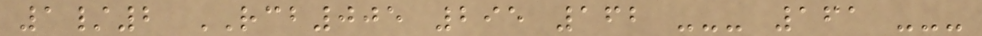1/2 RCB005 295 162 --- 161 ---
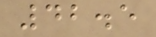42.5
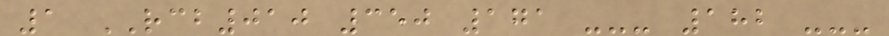1 RCB010 350 171 --- 182 ---
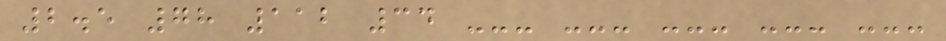2.5 78 112 34 --- --- --- --- ---
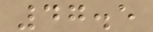47.5
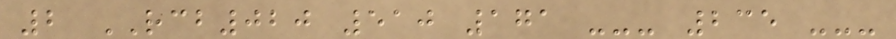2 RCB020 510 171 --- 235 ---
